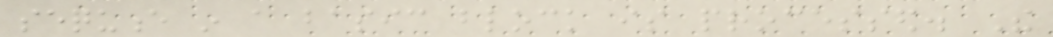sequence in a basic block is processed. The
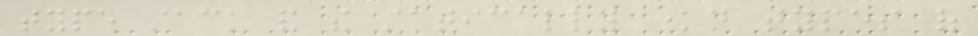type stack and the statically known types of
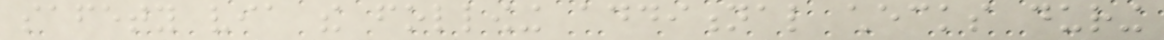safety via the following additional checks during
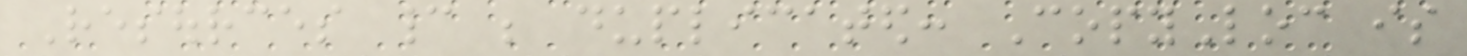Resources cannot be duplicated: CopyLoc is
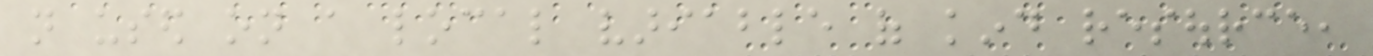not used on a local variable of kind resource,
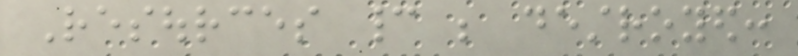Resources cannot be destroyed:
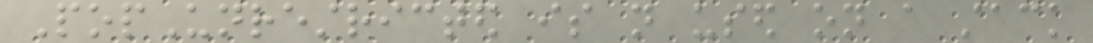PopUnrestricted is not used on a stack
